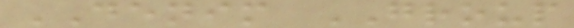DENIM GROUP
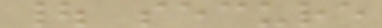| secure
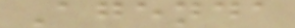Agenda
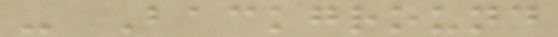- Background
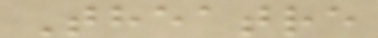Theatre
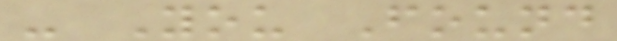- You Found
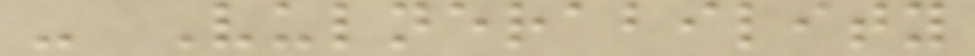- Vulnerability
